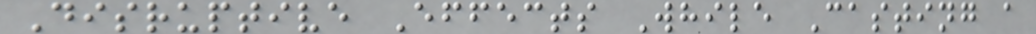Disruptive Effects While Casting a
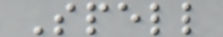Spell
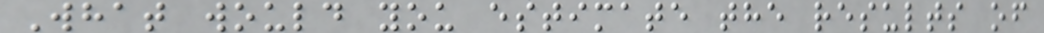What would you estimate the results of
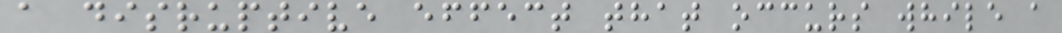a disruptive effect that occurs while a
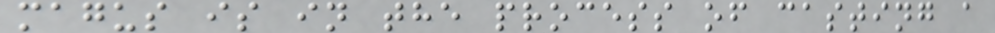magus is in the process of casting a
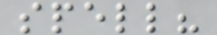spell?
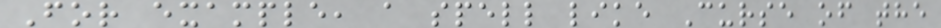For example, a spell like Curse of the
